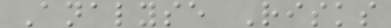Analyse Risks
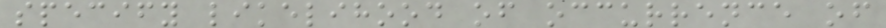specify likelihood of occurrence of
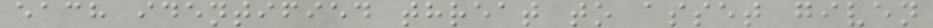each identified threat to asset given
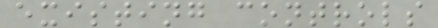existing controls
